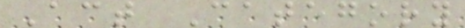Act Category
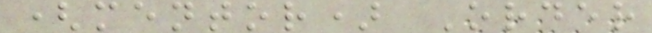(mentor) Order
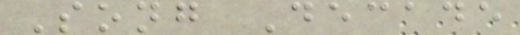Song Decade
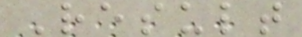Result
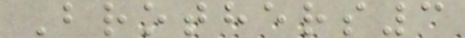Brothers3
